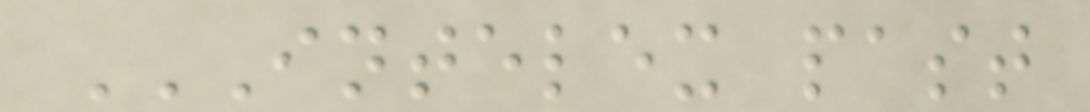INTELEX PAST
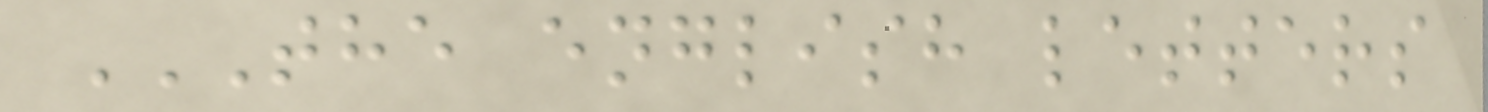THE ENGLISH LETTERS
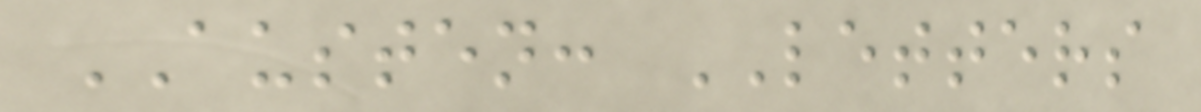AUSTEN: LETTERS
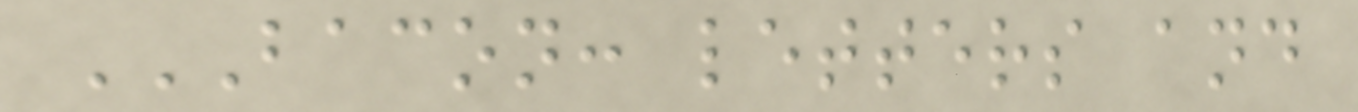BACON: LETTERS AND
